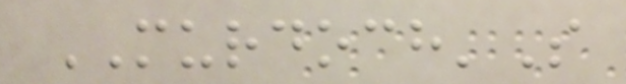MURDOCH'S
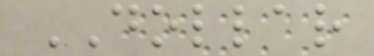DOLLAR
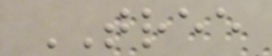TREE
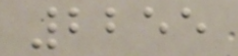2255
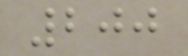200
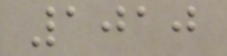1010
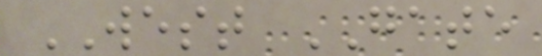WEST GATE
